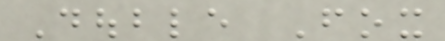Double Fox
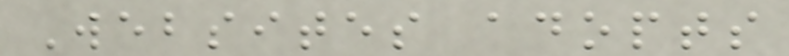Websites adopts
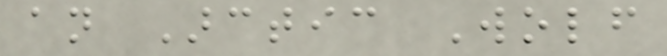an Arctic Wolf
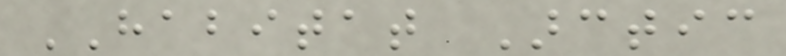HABITAT Arctic
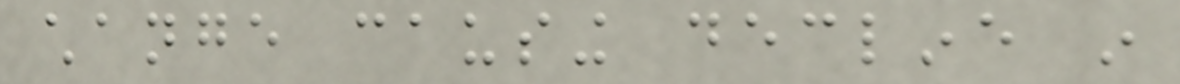change causing decline in
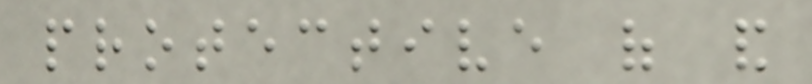protective of and
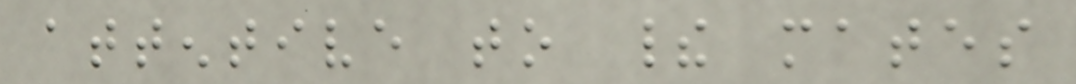attentive to their mates
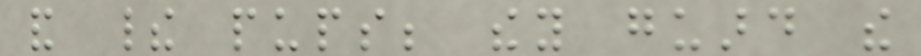and their pups; they guard the
